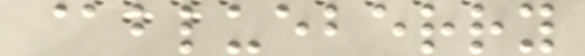@blueberry
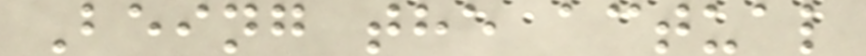Being the actual
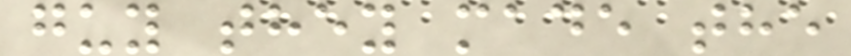guy they made the
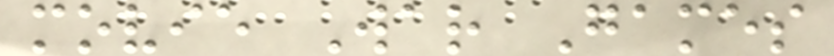movie War Games
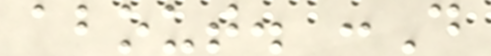about. :D
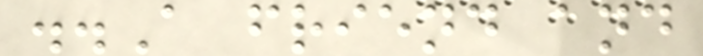..A friend and
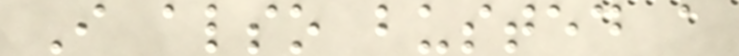I also busted a
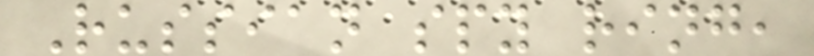Russian spy ring,
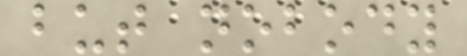but nobody
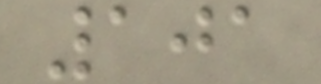101
